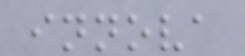innova
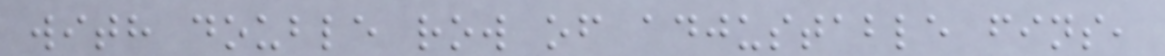with double row of adjustable fins,
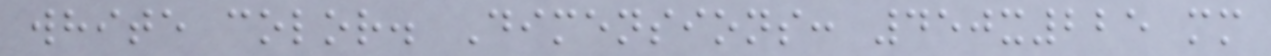white color. Dimensions: 450x225 mm
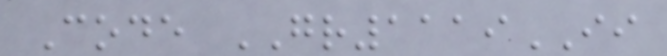Code GR1119II
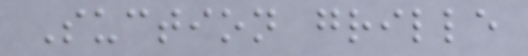Suction grille
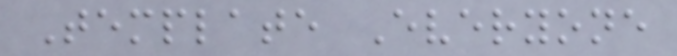Template Everyone
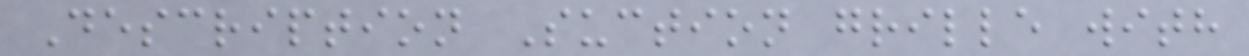Description Suction grille with
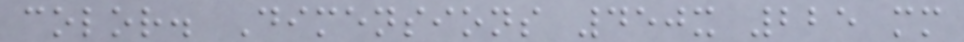color. Dimensions 450x 225 mm
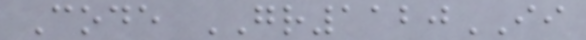Code GR1120II
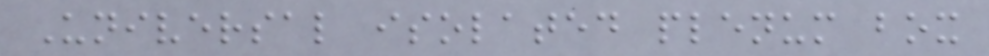Universal isolated plenum box
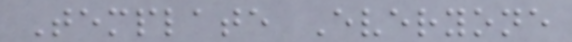Template Everyone
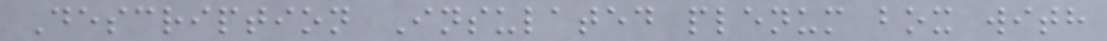Description Insulated plenum box with
